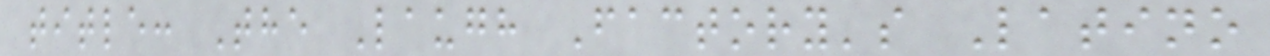title: The Laugh Factory's Latino
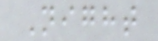Night
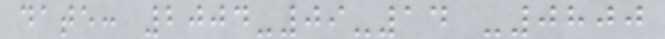date: 2004-09-14 -0800
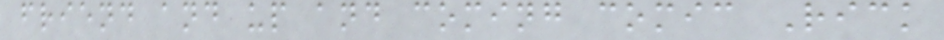friend and up and coming comic Rick
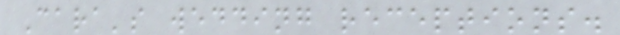Cara's wedding receptions.
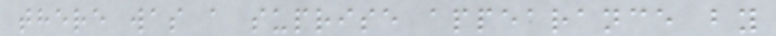there was a suprise appearance by
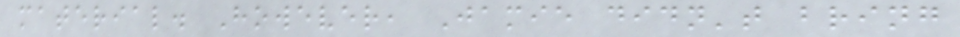material. However, Jamie didn't bring
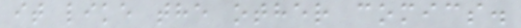it like the other comics.
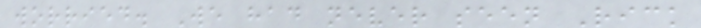worried. We had never seen Rick
